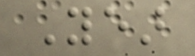Year
